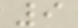9
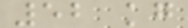52 kg
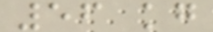56 kg
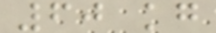60 kg
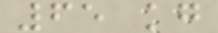65 kg
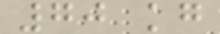70 kg
